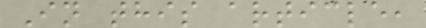In this article,
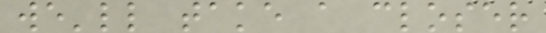we'll take a closer
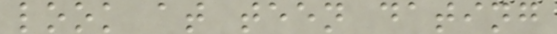look at teen dating
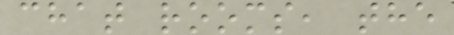chat rooms, the
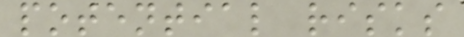potential risks
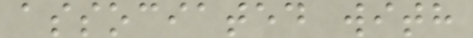associated with
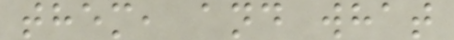them, and what
